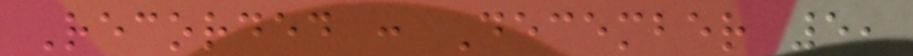Recorded : December 5,
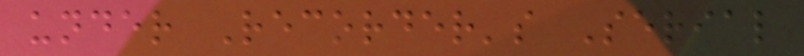under Recorder's Serial
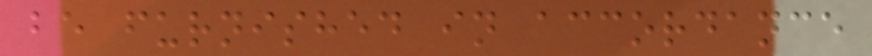be furnished in accordance
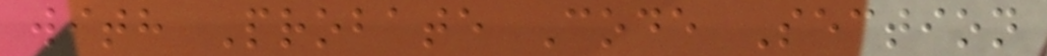with Probate Code Section
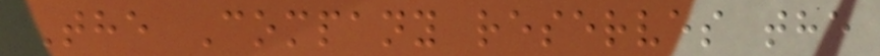The Company reserves the
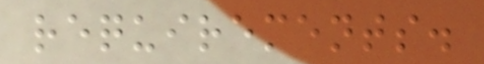requirements.
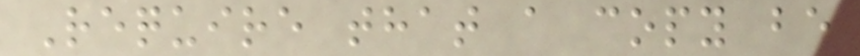Require that a copy be
